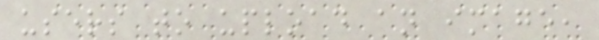users to upload an image,
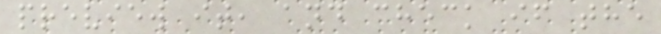preview it, and check if the
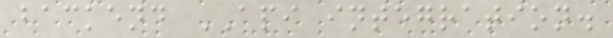backend API integration.
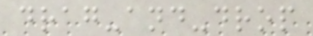drag-and-drop
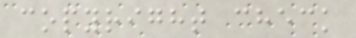copyright check
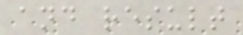and result
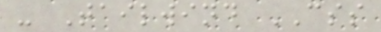- Tailwind CSS
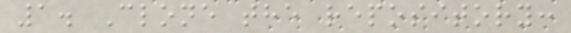1. Clone the repository:
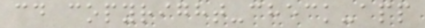cd copyright-check-app
